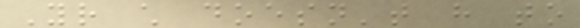Your child doesn't have to
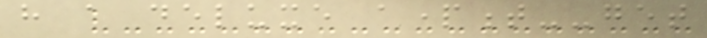have a deluxe apartment--get
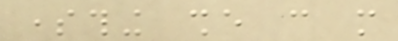something she can more
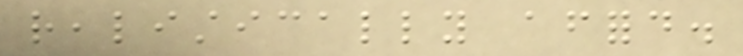realistically afford.
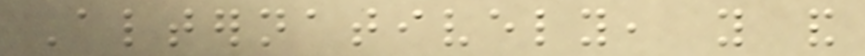Alternatively, you and
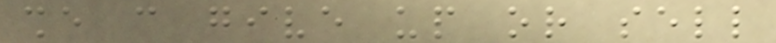she can give up or sell
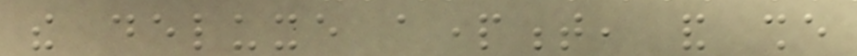the deluxe apartment, and she
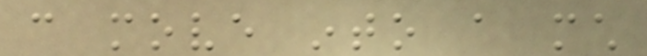can move into a much
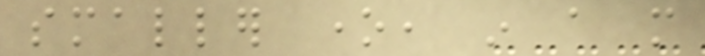smaller one, in a more
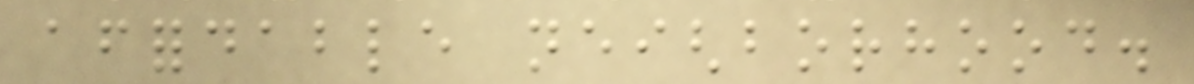affordable neighborhood.
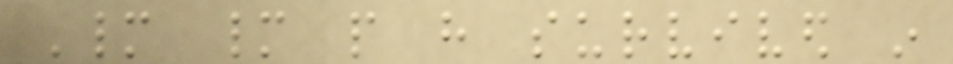Many many people have survived in
